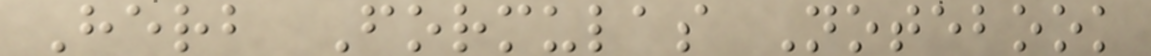Herb Formulas Notebook
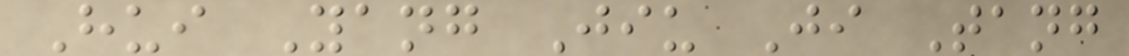Hui Yang Jiu Ji Tang
